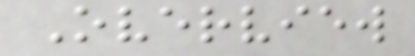Overview
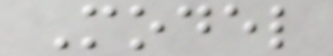Model
